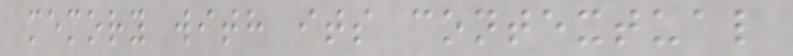memory with its contextual
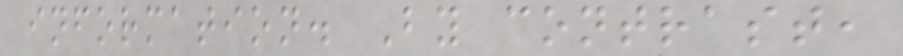information. By contrast,
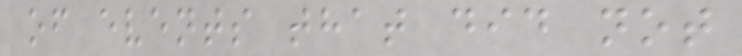of events that did not
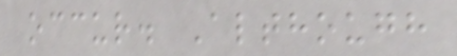occur. Although
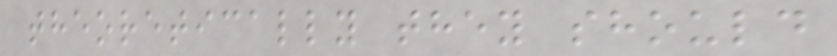theoretically they should
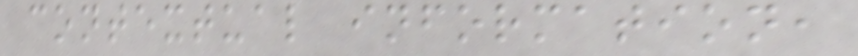contextual information,
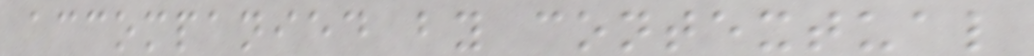accompanied by contextual
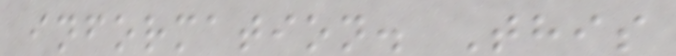information. This
